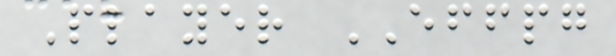Player EFFPG
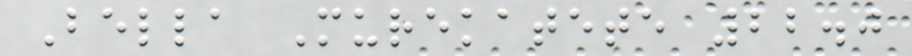Bella Murekatete 22.0
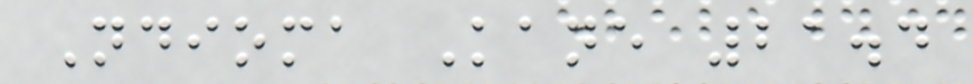Ndioma Kane 21.4
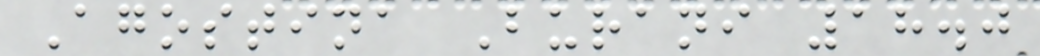Agostina Burani 18.0
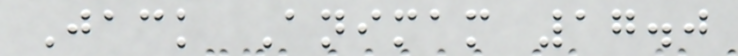Jack Animam 17.0
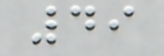49
